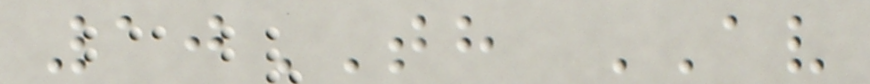10TH AV
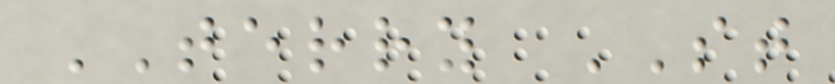TERRY ST
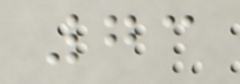73
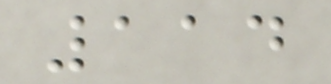114
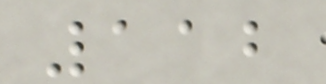112
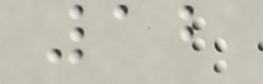12
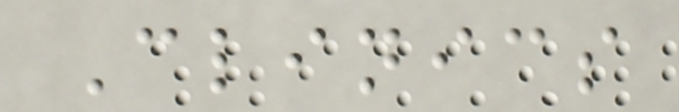Clinics
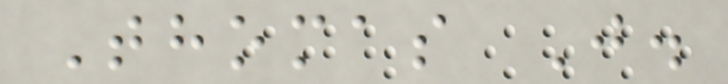Thomas J.
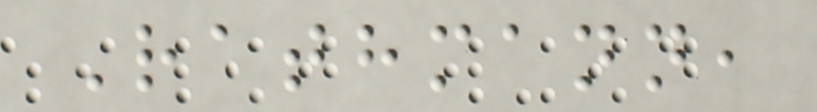Rathmann,
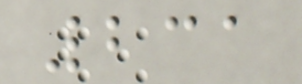231
